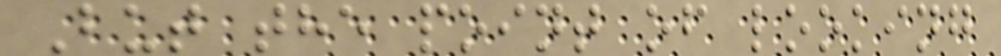But the point of looking
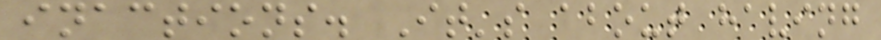inactions. It's about having
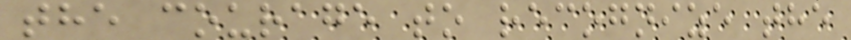the courage to recognize the
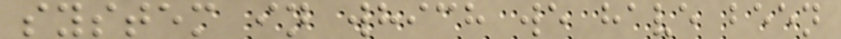system in which we have been
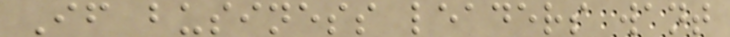If business leaders want
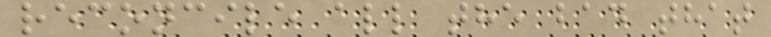reconcile all the bad that
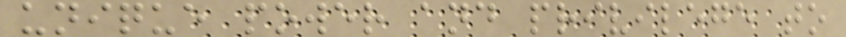unique power and privilege to
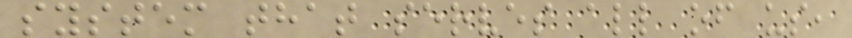system that serves all of us,
